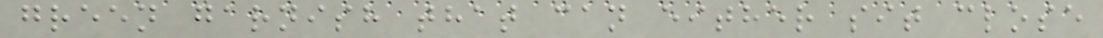green garnish that can either sit close
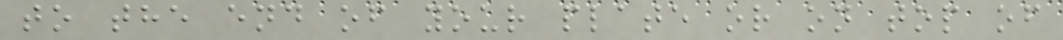to the end of your plate or on top of
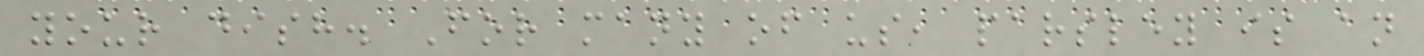your dish. For many of us, parsley is an
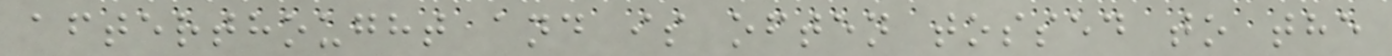afterthought and is often tossed to the
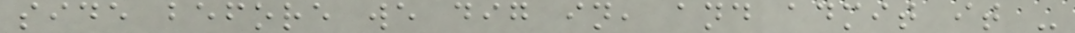side before we dig in, and admit it -
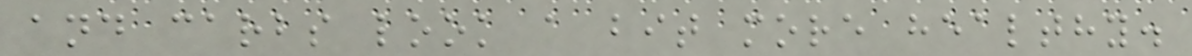and carbs look a bit more healthy.
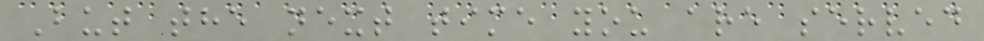But the next time you are served
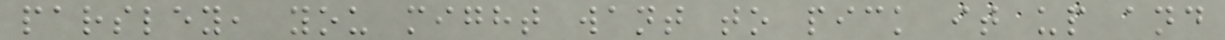parsley, you might want to pick it up and
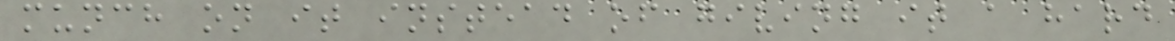munch on it instead of giving it a hard
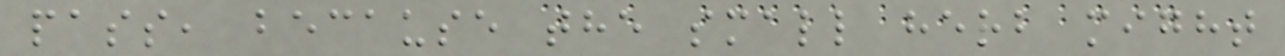pass, because the small herb might
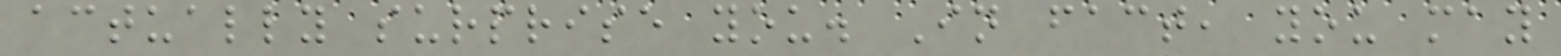actually surprise you. In fact, you may
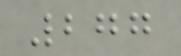277
